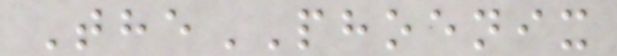ThePHOENIX
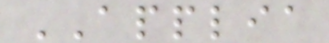APPLIA
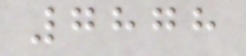7878
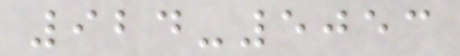924-5053
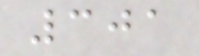301
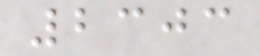2303
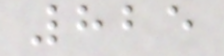825
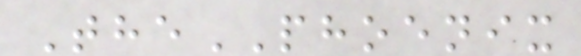ThePHOENIX
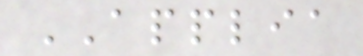APPLIA
